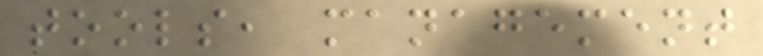tools, management
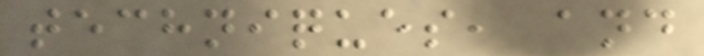techniques, and
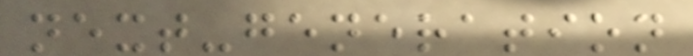next-generation
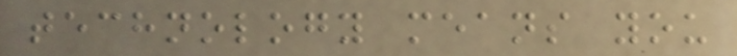technology means you
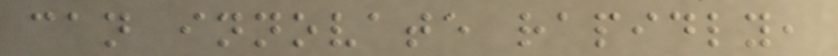can innovate rapidly,
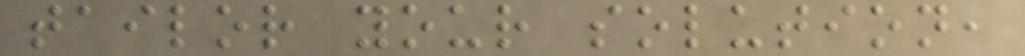tailor your solution,
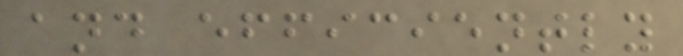and efficiently
